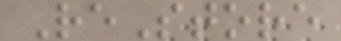ReStore
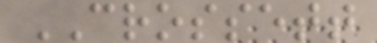CROSSETT
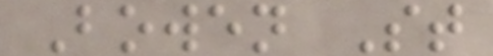Bowen St
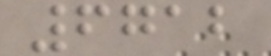6712
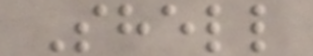Shell
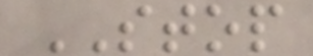STOP
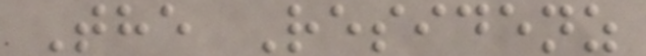The Residenz
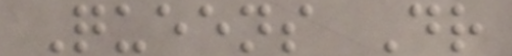Queens Dr
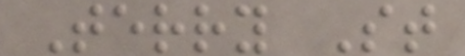Terry St
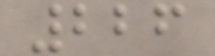226
